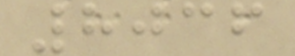8036
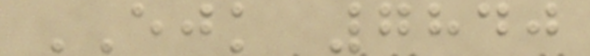EJK 7840
